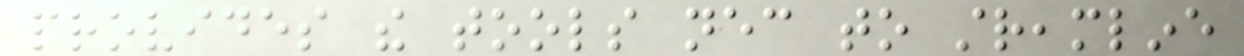provides the tools necessary to streamline
